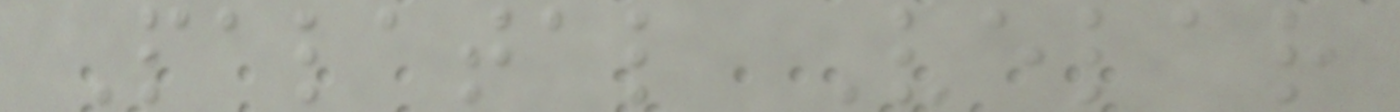Palatal Velar
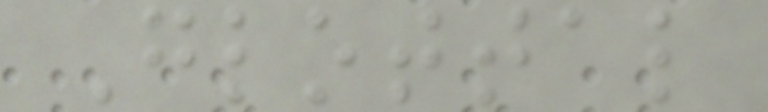Glottal
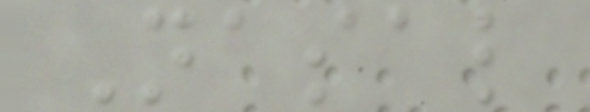Nasal
